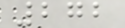272
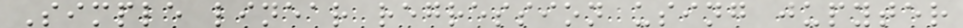Simple linear regression using jupyter
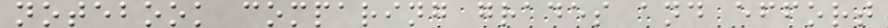notebook comparing grades and effort
